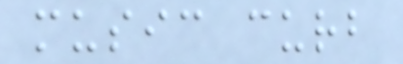music curb
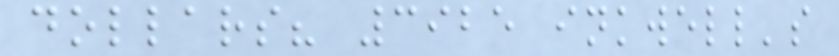dollars? 3925 inkwell's
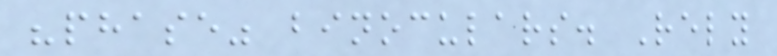"phase" binoculars. Rely
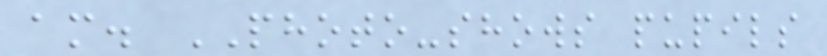am. PHOTO-shows pupils
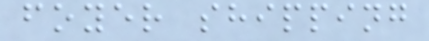foyer shipping
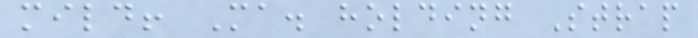mild! Ma. holding Strap
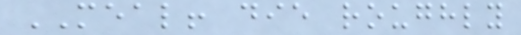MEAL! die roughly
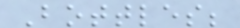Bottles;
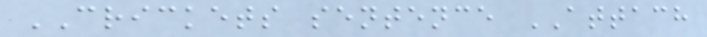CRICKETS sentence ATTACH
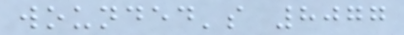wounded's 8077
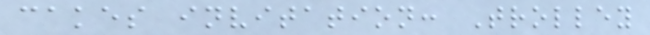cakes invitation: Trolley
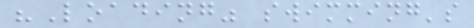"Loading" swimming's
